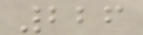226
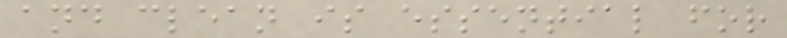and clean is essential for
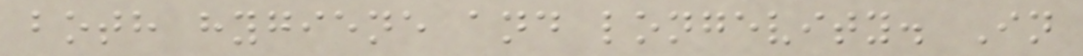both hygiene and longevity. In
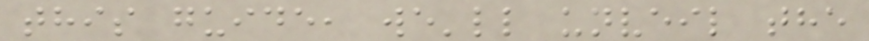this guide, we'll unveil the
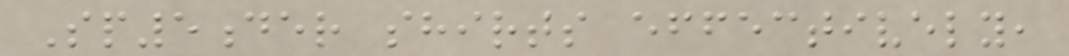Sp5der shirts effectively,
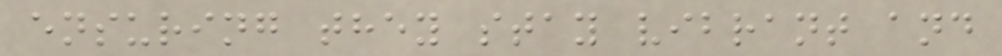ensuring they stay vibrant and
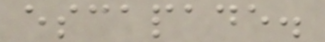escapade.
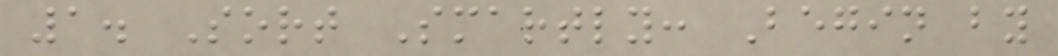1. Sort Smartly: Begin by
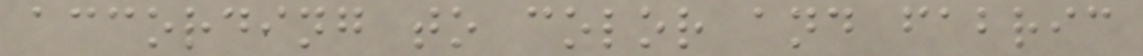according to color and fabric
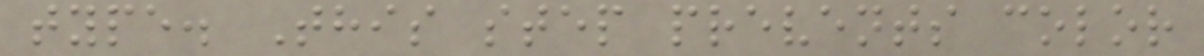type. This step prevents color
